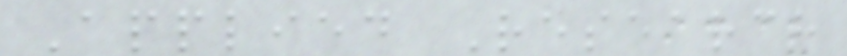Applied Research
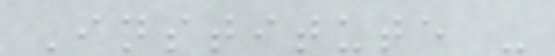Institute -
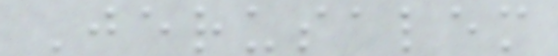Jerusalem
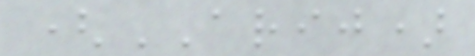(ARIJ)
